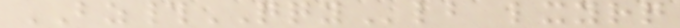BZ#QQYlb lxyrq
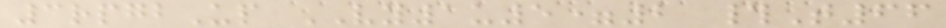3rpgbUp VY1u5=2 #T66
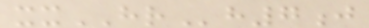xxHRh7j
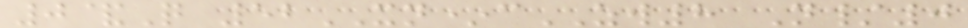0&Q 52XN*cZW8 N/0
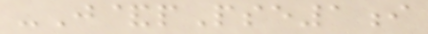-J&pPse1i
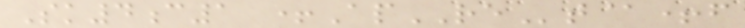Sk4c1 +ApREt@+f
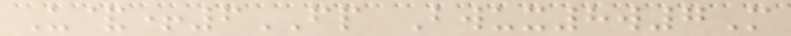U&+6FP Bwux8w7M
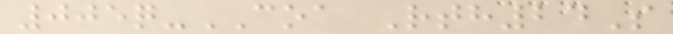005q-COA Rth24S
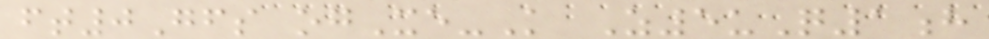ft0Gfs ogXe-K Z5uQ1h
